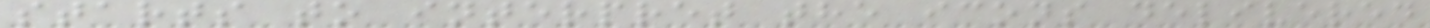starts to interpret the icons delivered
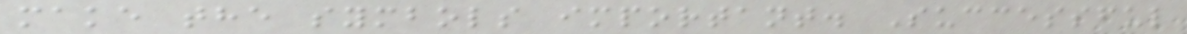make the symbols important. Successful
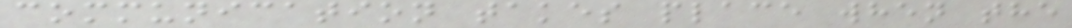communication takes place when the
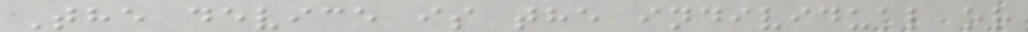The device is the individual or
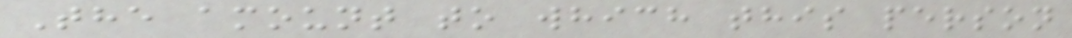The amount to which this person
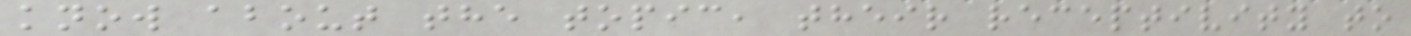know about the topic, their receptivity to
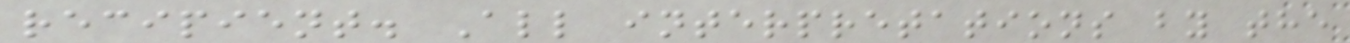recipient. All interpretations by the
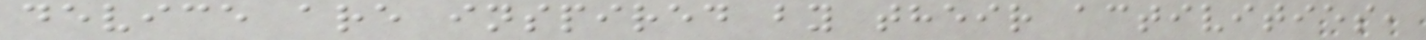device are inspired by their activities,
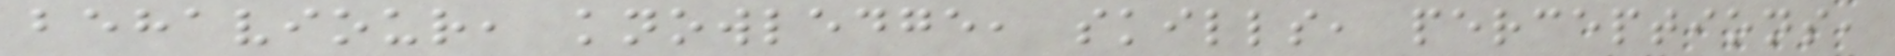behaviour, knowledge, skills, perceptions,
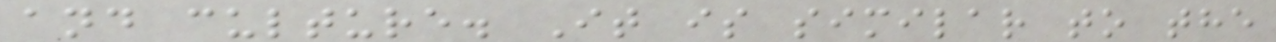and culture. It is similar to the
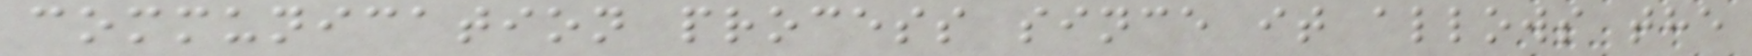communication process since it allows the
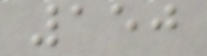150
